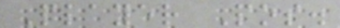Player Pos.
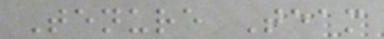Tenure Team
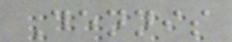Dennis
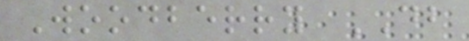Woodberry DB
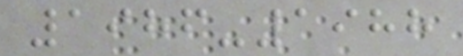1986-1988
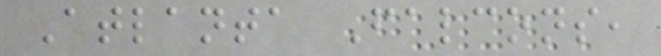Atlanta Falcons,
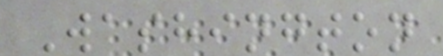Washington
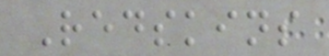Redskins
